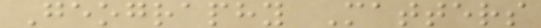Geography Matters
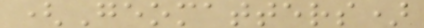(Geomatters)
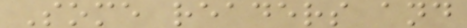Some readers and
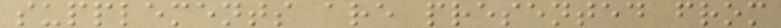supplements are presented from
